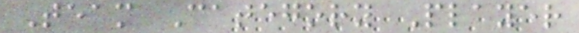Team Category Player
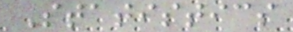Statistics
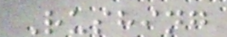Rushing
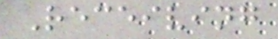Receiving
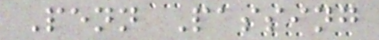Penn Passing
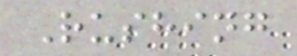Rushing
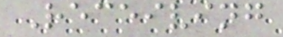Receiving
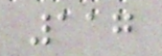117
